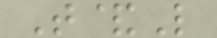T&L
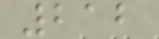212
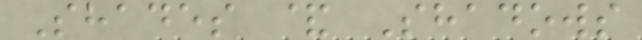Shades & Shadows
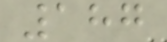187
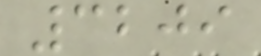3209
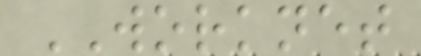WORKNET
